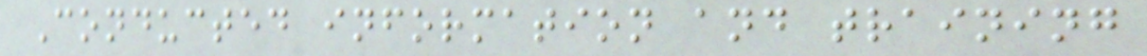Conducted information and training
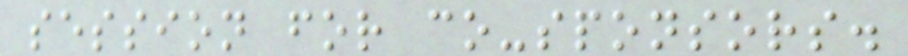session for co-sponsors.
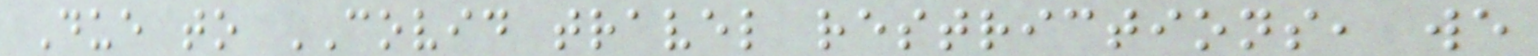Due to COVID travel restrictions, we
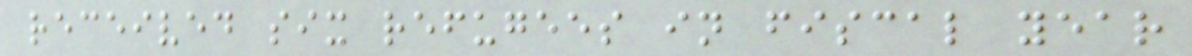received six refugees in fiscal year
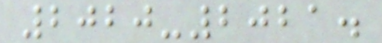2020-2021.
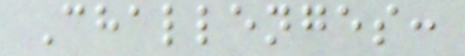Challenges:
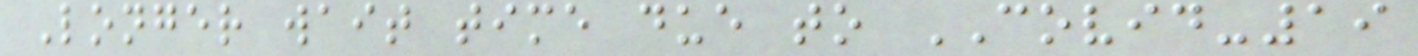Longer wait time due to COVID-19
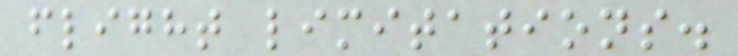flight limitations.
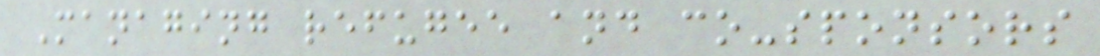Managing refugee and co-sponsors
